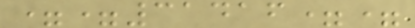==31416==
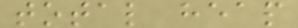total heap
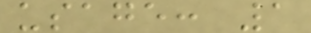usage: 1
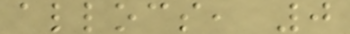allocs, 0
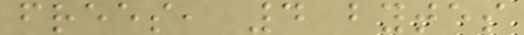frees, 4 bytes
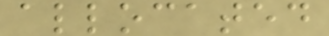allocated
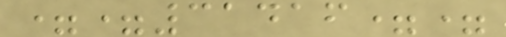==31416==
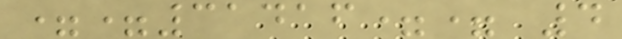==31416== 4
